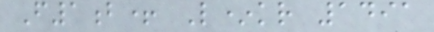F1b+ L*kr 1491
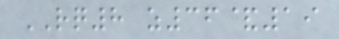RQ8 z36&19
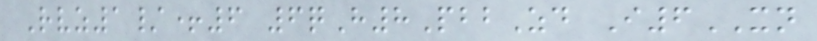Rvz1/+6 6qH8PbbZd I6XN
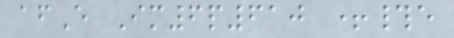afE Im6p610 +#e
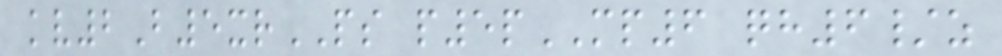kv2B5xrPS p5pMP6 qh6/z
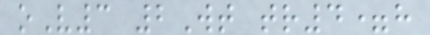oV3 2Wt tr4=h
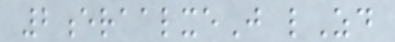2eraalxeJ lZd
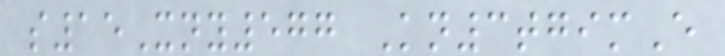s15Xny577 Kn3tgimE
